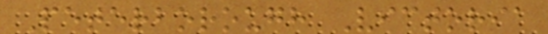Peterborough Victoria
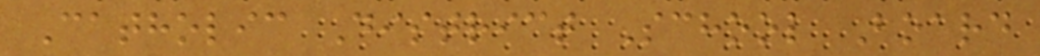Catholic District School Board
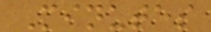Minutes
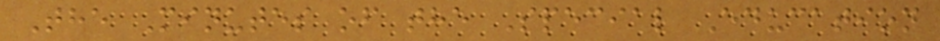The Minutes of the Special Education
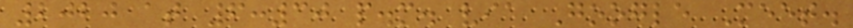2020 at 6:30 p.m. via Google Meet.
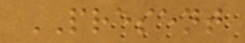PRESENT
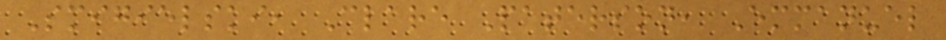Smigielski, Clare Paterson, Emmanuel
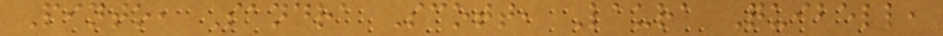Pinto, Sandra Scott, Laura Quibell,
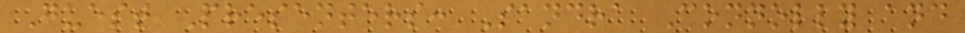Guest Presenters: Sandra Connolly and
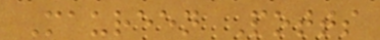Maureen Potts
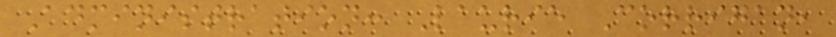Administration: Laurie Corrigan,
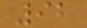92
